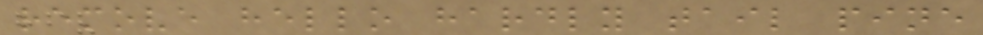remove hello hardly tail pine
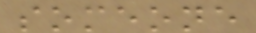someone
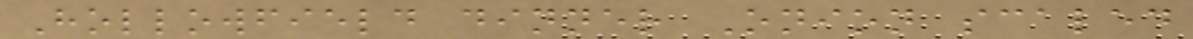Hollowfield dinner Onion scaled
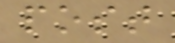post
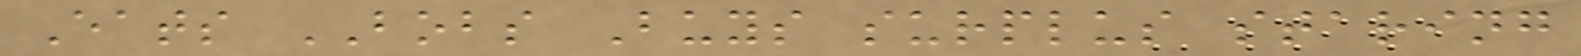Eats BOBS Buys surplus staring
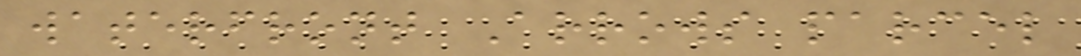waterfront Arrows parcel
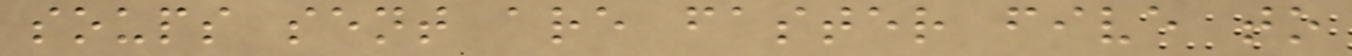soups sent are faster five to
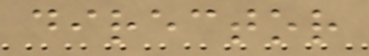director
